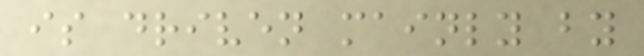is driven mainly by
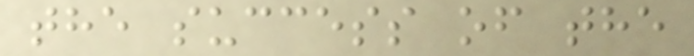the success of the
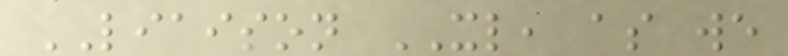LIAISON XL, as we
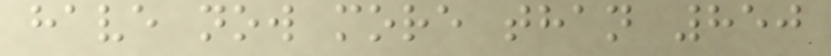have now more than 850
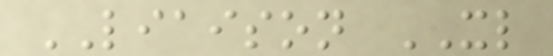LIAISON XL
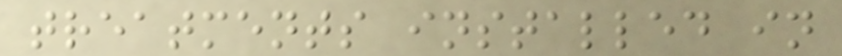treatments installed in
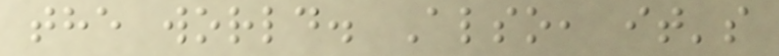the world. Also, it's
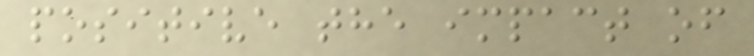positive the impact of
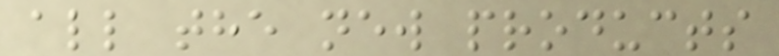all the new products
